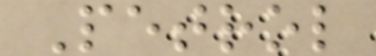Petrol
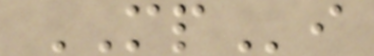MPi
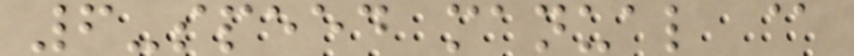6-speed manual @
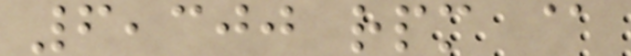6,300 rpm @
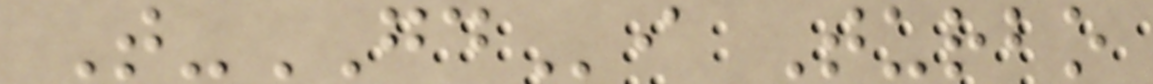T-GDi Turbo
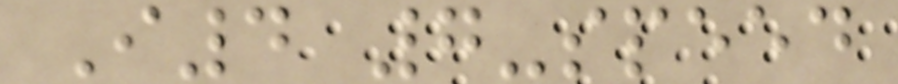I4 7-speed
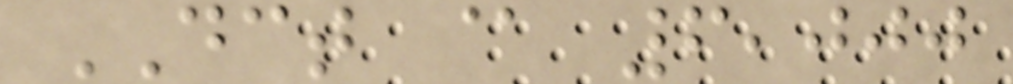DCT @ 6,000
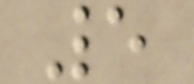5
